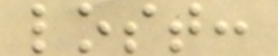lost:
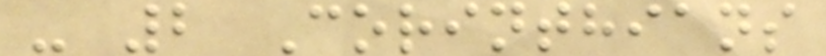- 2 Corinthians
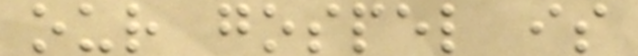our gospel is
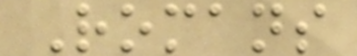Romans
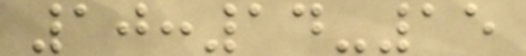10:14-15
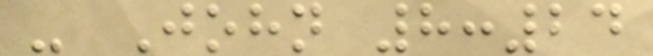- John 8:24
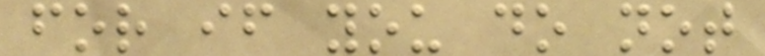for if you do not
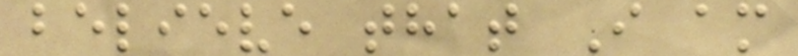believe that I am
